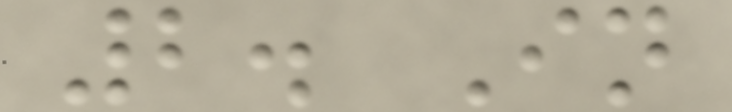2. In
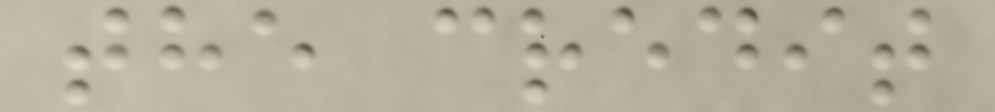the credit
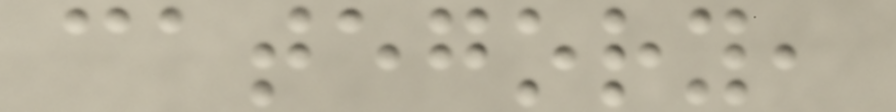category,
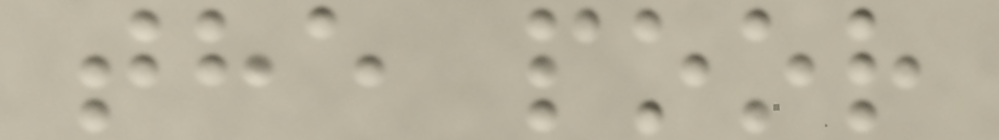the poor
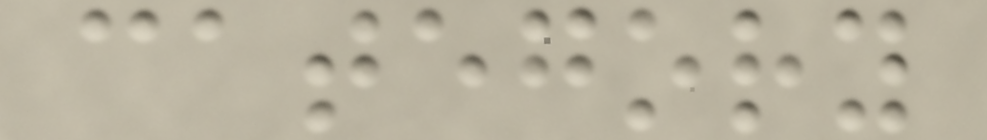category
